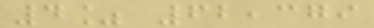4% 62,379
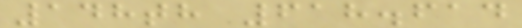148th 618.614
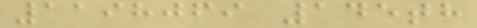1198069 145th
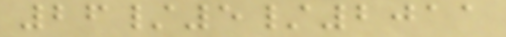26/5/2011
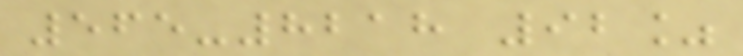565-8218 92%
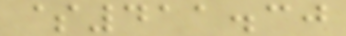$411.30
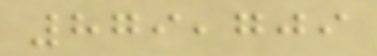879,709
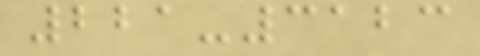221-3123
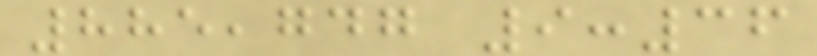885,747 9:36
